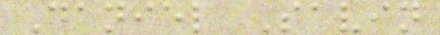Daniel Savin
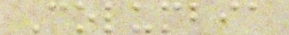Columbia
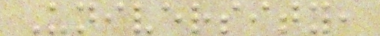University,
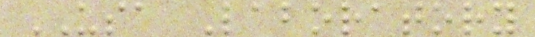USA Laboratory
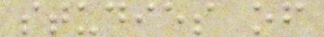studies of
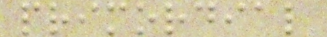primordial
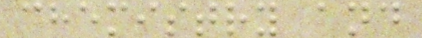chemistry and
